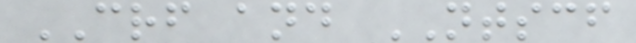CRF and NTSCF
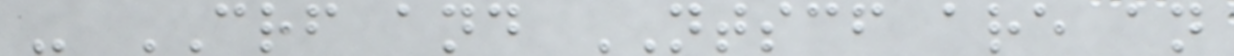- CRF and NTSCF are an
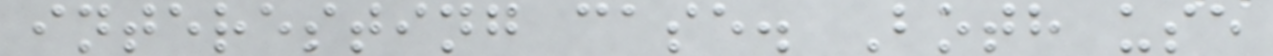interesting case. Both use
